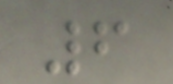6
